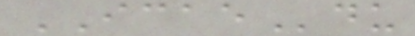ICAEdu
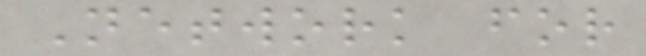Network for
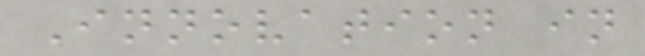Innovation in
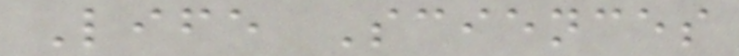Life Sciences
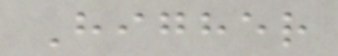Higher
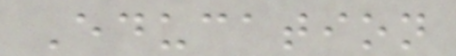Education
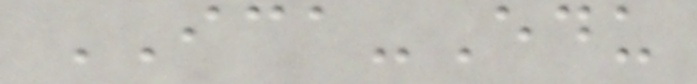ICA-Edu
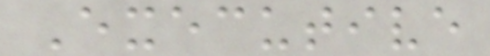Executive
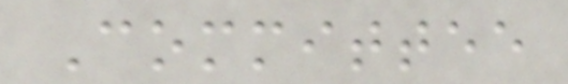Committee
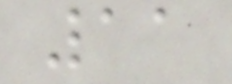11
